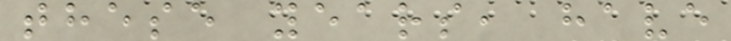these years, have
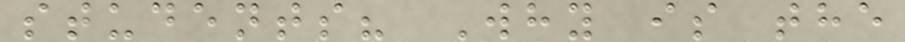students? Why is the
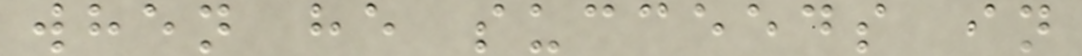when he succeeds in
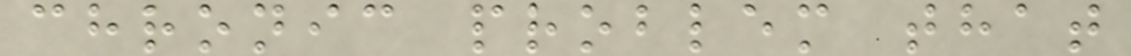chronic problem that
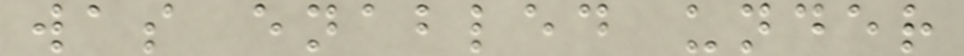was enabled under
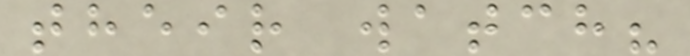their watch?
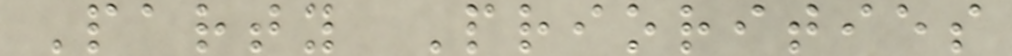Party Priorities
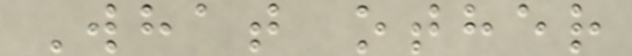What other
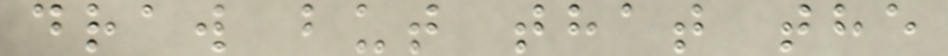draw but that the
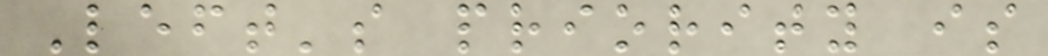Left's priority is
